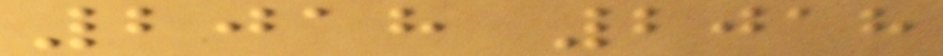2018 2018
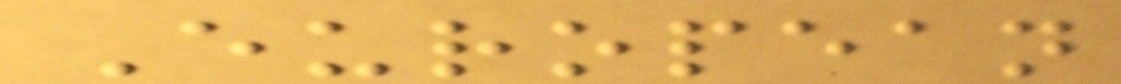European
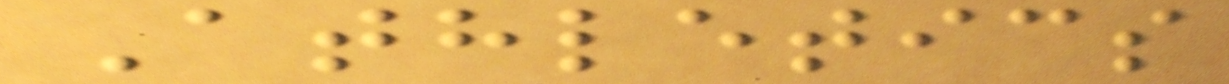Athletics
